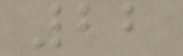22
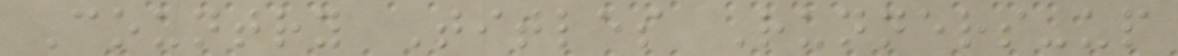Country Titles Runners-up
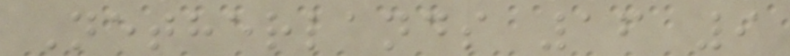Netherlands 16 9
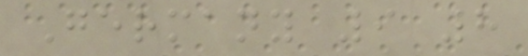Germany 9 8
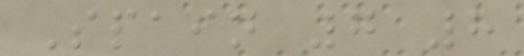Spain 7 8
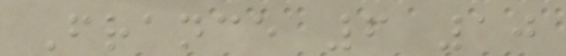France 6 10
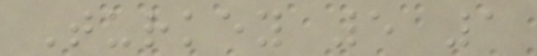Turkey 5 1
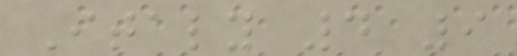Italy 4 9
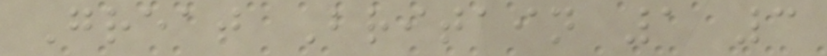Great Britain 1 3
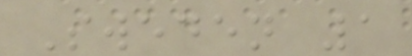Sweden 1
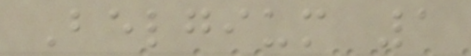Belgium 1
